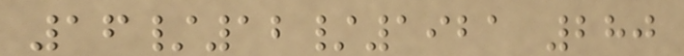16/12/1921 280
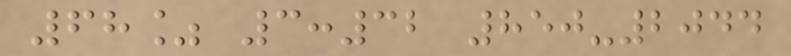68% 3:32 850-2044
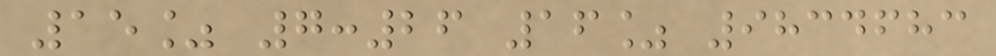15% 7:26 16% 9834683
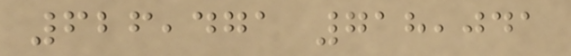626,471 718,041
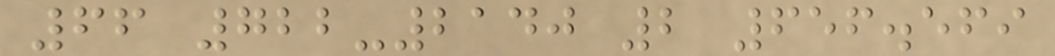66 722-2140 2 656.569
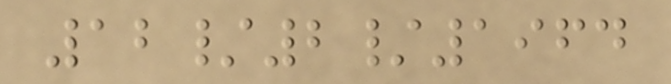12/2/1964
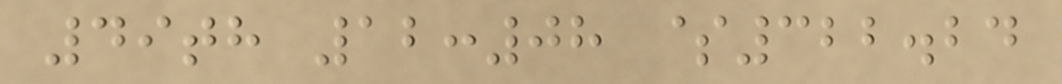49th 12:08 $322.24
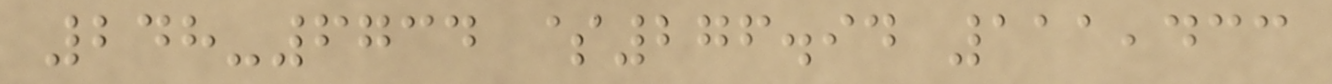248-6734 $276.94 111,433
